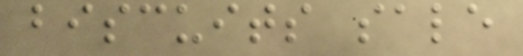biscuits sale
